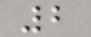2
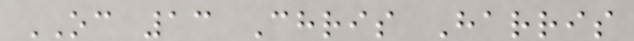OC 13 Chris Harris
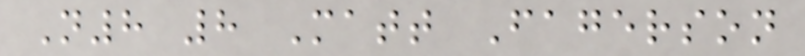N8 8 Matt Fagerson
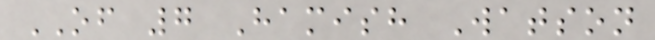OF 7 Hamish Watson
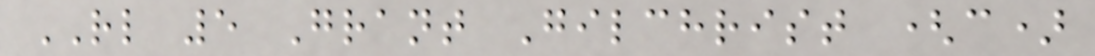RL 5 Grant Gilchrist (c)
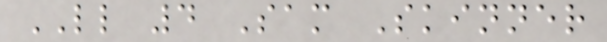LL 4 Sam Skinner
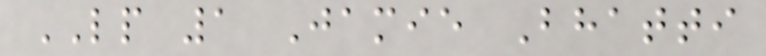LP 1 Jamie Bhatti
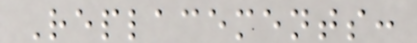Replacements:
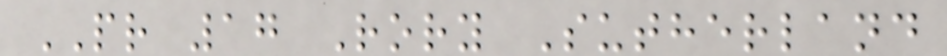PR 17 Rory Sutherland
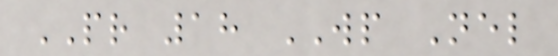PR 18 WP Nel
